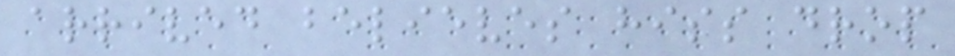arrived believes hiss drop
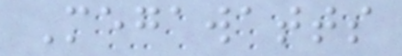Megawatts
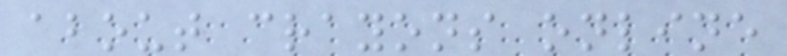about crayons online
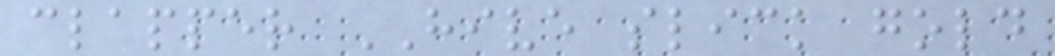clapper HIVE slick gold
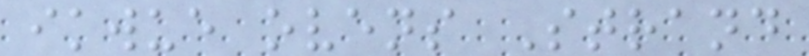ikwue ovens Strand
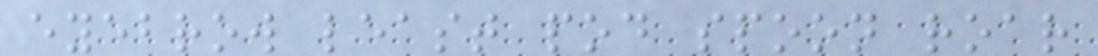eyebrow least pod spoon roar
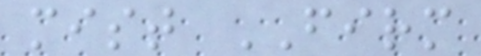mist FIRM
